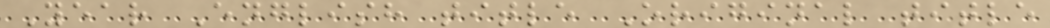Year English title Original title
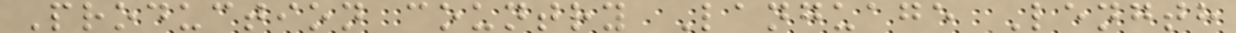Production country Language Length
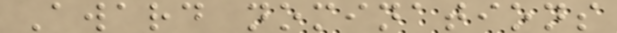Award nominations
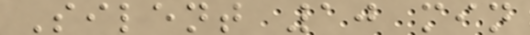Silent 10 min
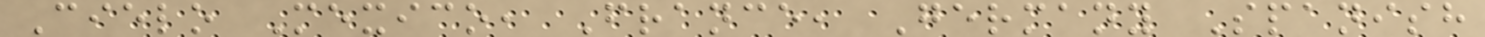Cielo Mexico, France, Germany Spanish
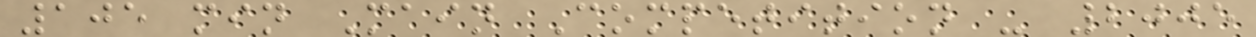105 min Main Competition - 2005
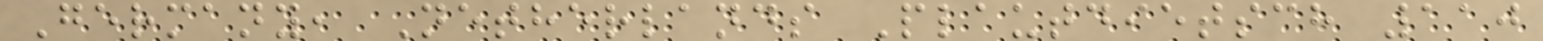Germany, Netherlands Plautdietsch 110
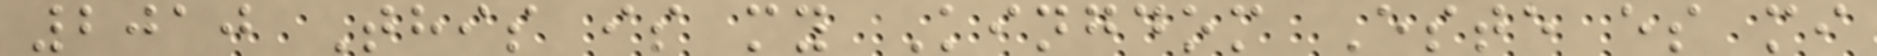2010 This is my Kingdom Este es mi
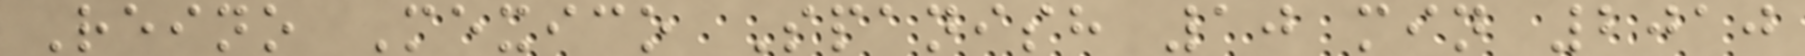Reino Mexico Spanish 10 min 2010
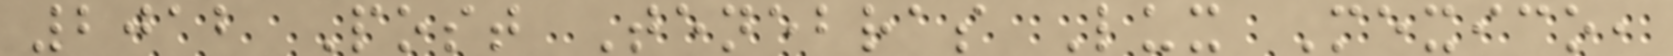2012 Post Tenebras Lux Mexico,
